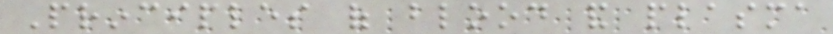Principles of blood and plasma
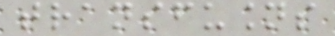transfusions
